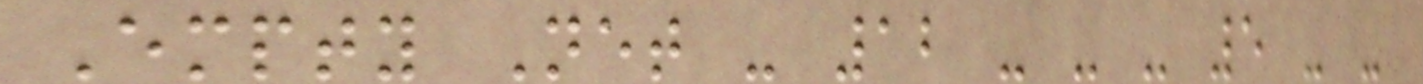Empty Net - 12 - - - 5 - -
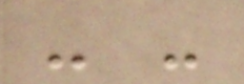- -
